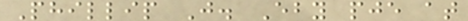Phillip J. Eby pje at
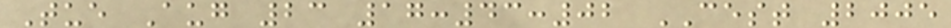Tue Aug 23 17:43:02 CEST 2005
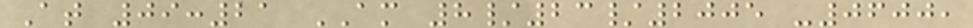At 09:21 AM 8/23/2005 -0600,
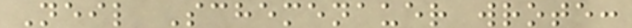Neil Schemenauer wrote:
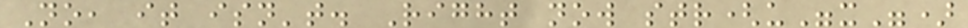No, it isn't. Right now str(u"x")
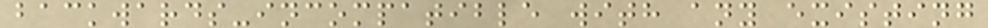backwards-incompatible with any existing
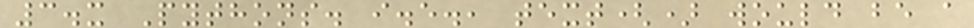3.x Pythons. i.e., text() would be a
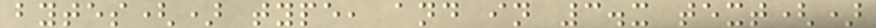bytes() type, and in 3.x text()
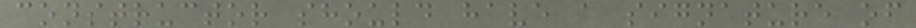constructor should have a signature of
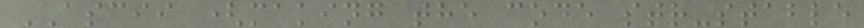ASCII (making the code str-stable
